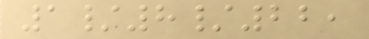1/8/22,
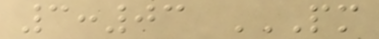3:03 PM
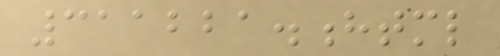311221.html
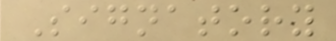Signatory
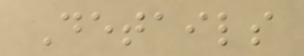Details
